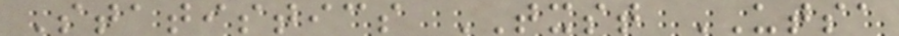Statistics TXST UTSA
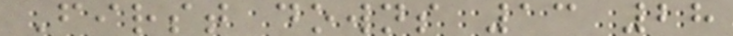First downs 13 28
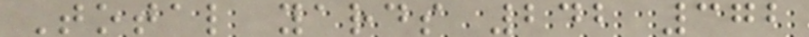Total yards 242 372
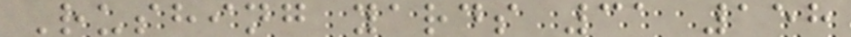Rushing yards 31 158
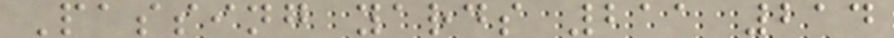Passing yards 211 214
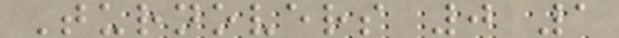Turnovers 0 1
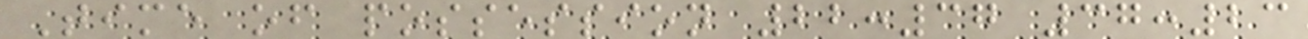Time of possession 22:37 37:23
